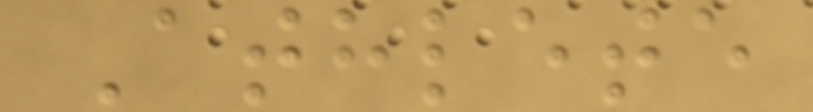Athlete
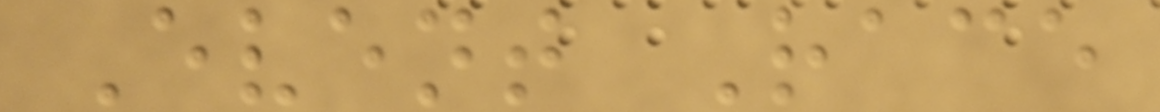Event Race
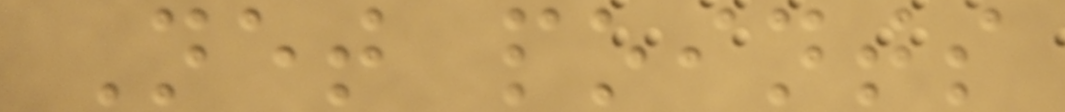Net points
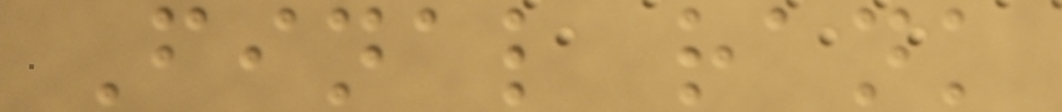Final rank
